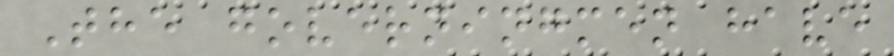The governingmen have
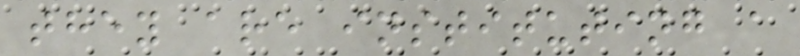they are instituting a
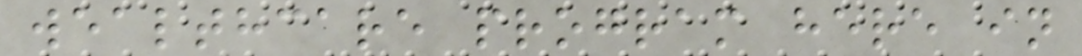wealthcare program here in
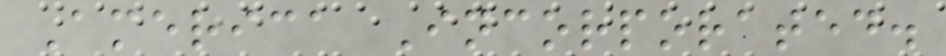America Incorporated.
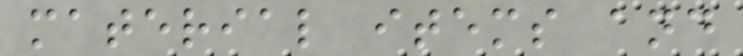material items and
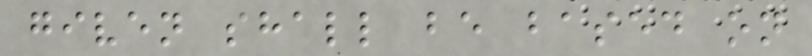given shall be based on
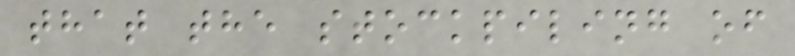that the stockpiling of
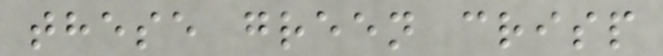these green crisp
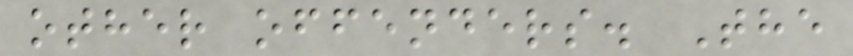other offenders. The
